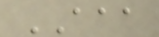AAA
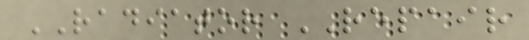RADIATOR REPAIR
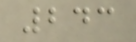243
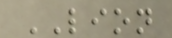LION
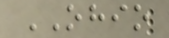OHIO
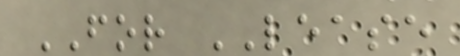FOR LEASE
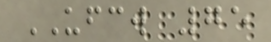UFCW 75
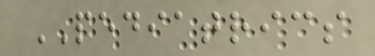PEDIATRICS
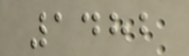1482
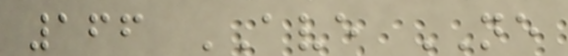166 AVE NE
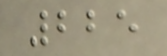225
